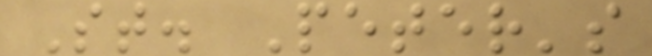St. Peter's
